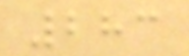283
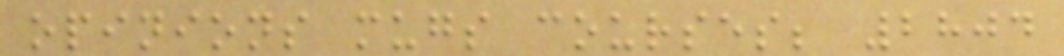opinions mugs courses; 2804
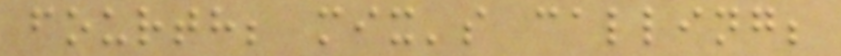fourth; mix's calling;
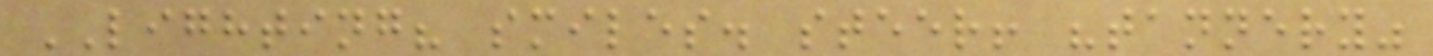LIGHTING? smiles. steer! "tannery"
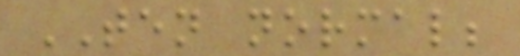TEN normal;
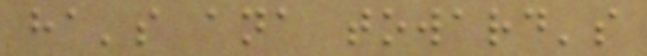ha's ana toward's
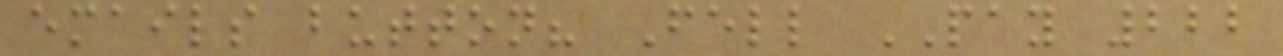emails button? Fell PAY 222
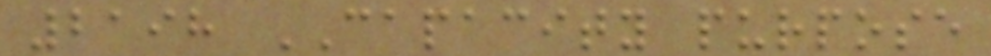2198 CAPACITY purpose
